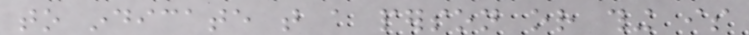to indicate that a person or thing is
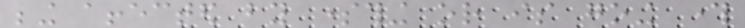being affected by something or is going through
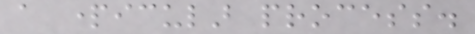a particular process.
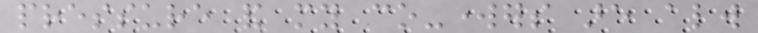pressure and my co-workers are always
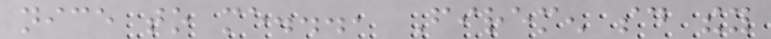nice to me..., Firemen said they
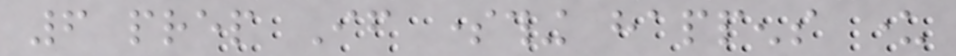6 prep If something happens under
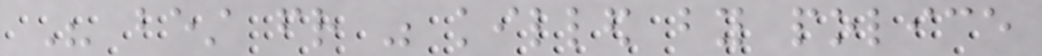His best friend was killed by police
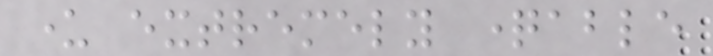under extremely questionable
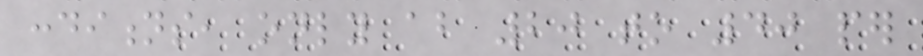conditions, only about 20 to 40 per
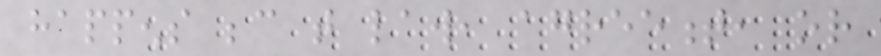happens because that law, agreement, or
